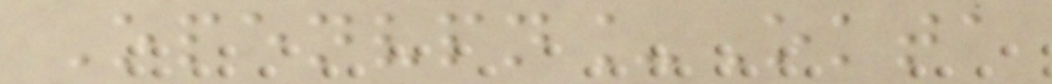Openvpn_Okta
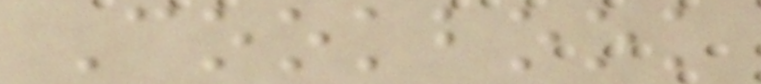Cookbook
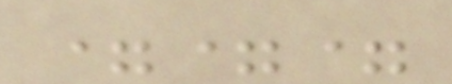===
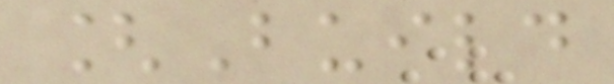[Build
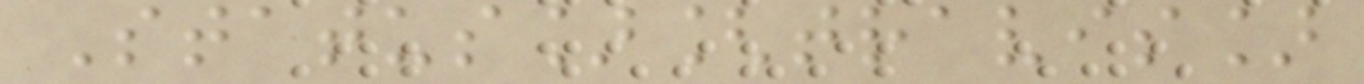Status][travis]
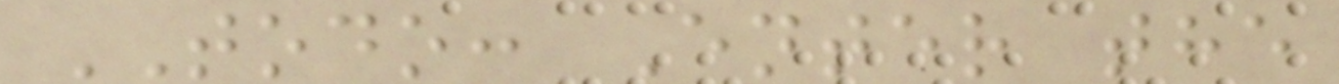TODO: Enter the
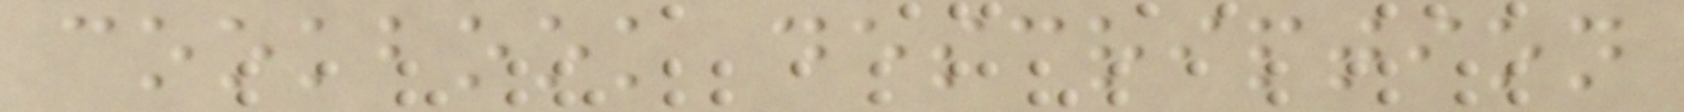cookbook description
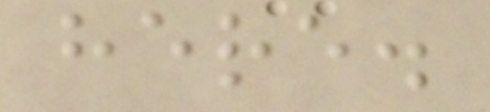here.
